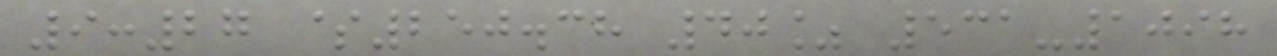9:27 $250.38 40% 531-1098
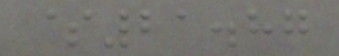$21.87
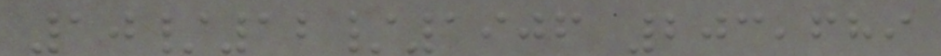10/12/1906 203,689
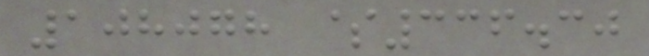108078 $336.30
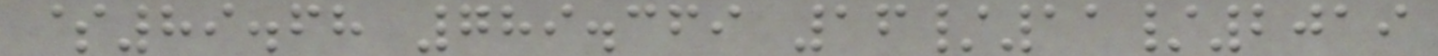$89.68 789.369 16/11/2019
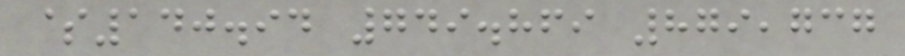$140.94 749.869 879,737
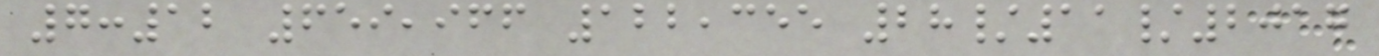7:12 659,966 122,355 28/11/2017
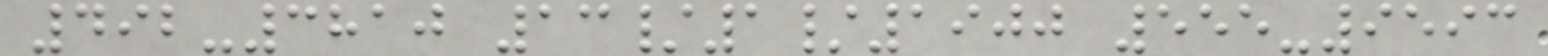492-3810 13/1/1900 555-9593
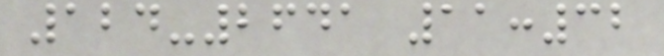124-2641 11:32
